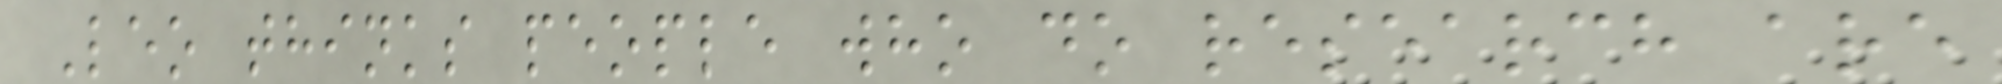Leo thinks people who do research are
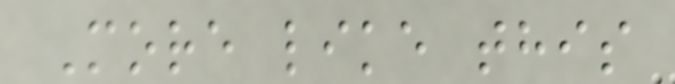More like this
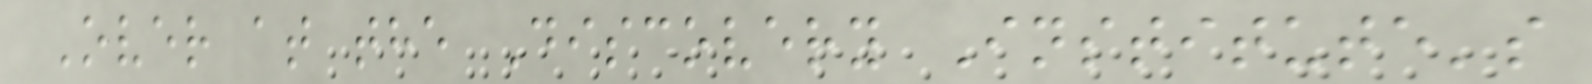Over at the Discovery Institute's
